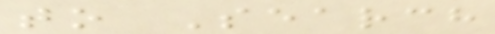to Search
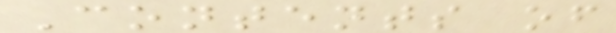Contents of
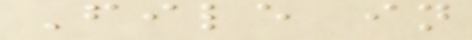File in
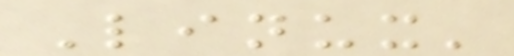Linux'
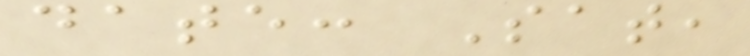date: Sat,
